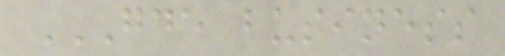GDE BUSINESS
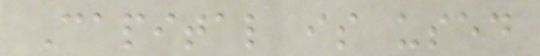Capital is used
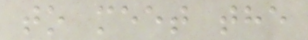to meet the
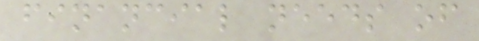financial needs of
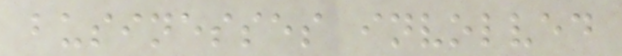businesses involved
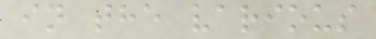in the various
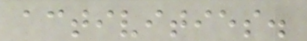activities.
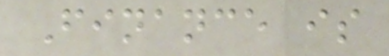Finance is
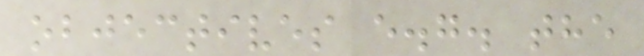objectives e.g. the
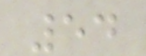54
